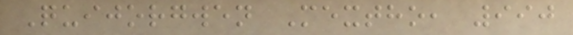Quijorgwen Mextho, 990
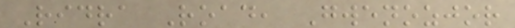Ridra Road, Gwenozjor
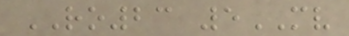RO23 5MV
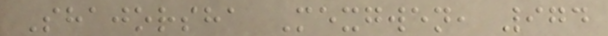Shajorsha Mexgwen, 974
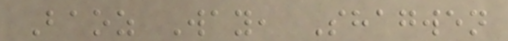Baoz Way, Shagwen
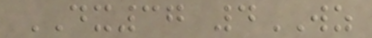DX37 4WZ
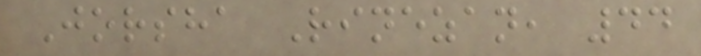Jorsha Rinezan, 44
